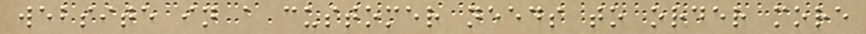website in a customer needs to order more
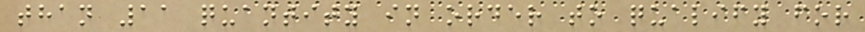than 11 quantity in order to qualify for
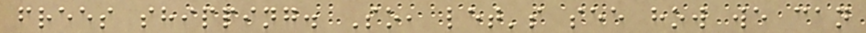frees shipping. So, let's see how we can
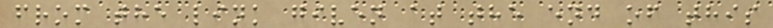from the link given at the end of this
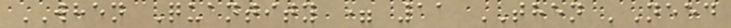WHEN Quantity = 11 THEN 'Need
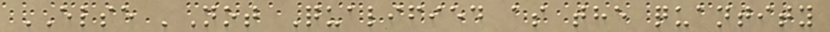ELSE 'Not Qualified as the quantity
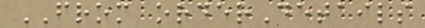FROM orderDetails
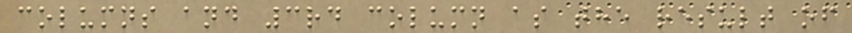columns and 3rd column as the result of
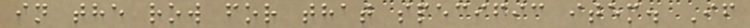in the row for that specific item. If
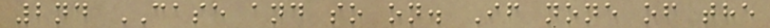2nd CASE and so on. If none of the
